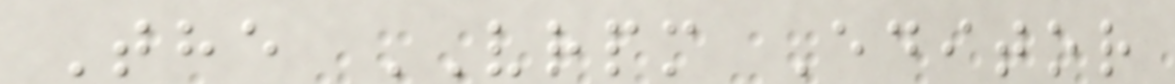The VRPM Editor
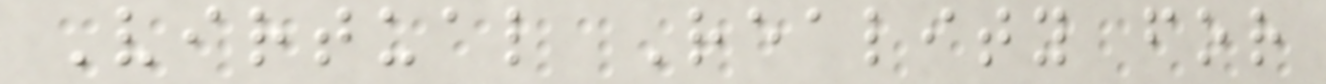Virtual Reality for
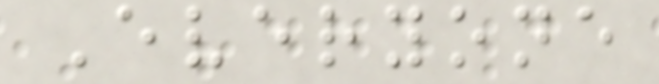Everyone
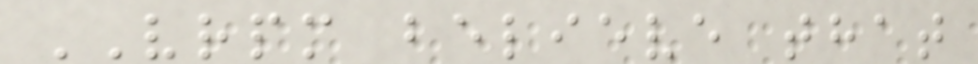VRPM believe that
